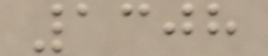1308
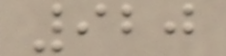920
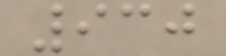930
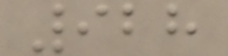928
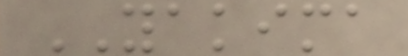YAKIMA
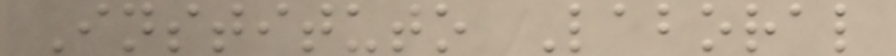Instituto Laboral
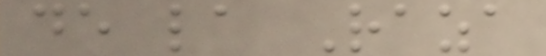de la Raza
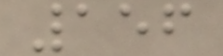156
